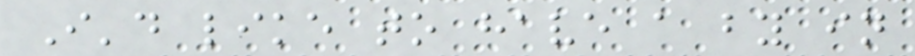I'd like to have a by in
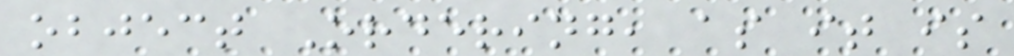object Ordering, as it is
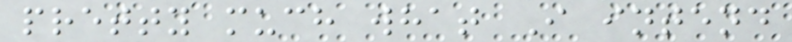pretty much what I intend
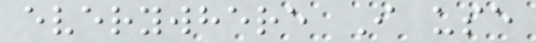everywhere I use
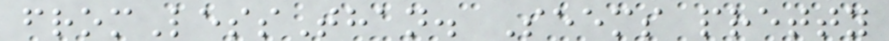fromLessThan. Seems pretty
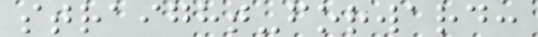straight-forward:
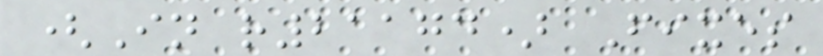(In r21174) Fixes
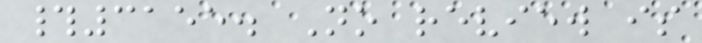#3155. No review is
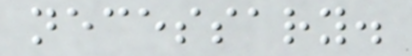necessary.
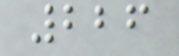226
